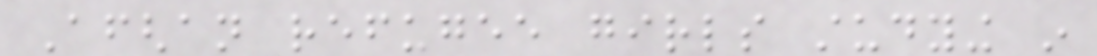Afghan refugee girls studying in
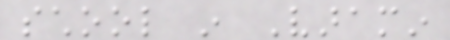school in Varamin
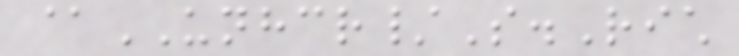@UNHCR/S.Rich
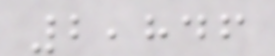2,846
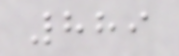889
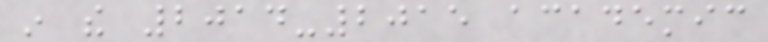in the 2014-2015 academic
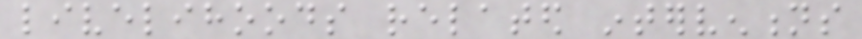livelihoods related interventions
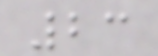23
